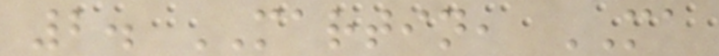2. MARTIN, MA
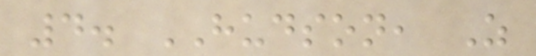4. HUDSON, Z
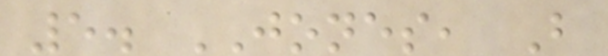5. JONES, B
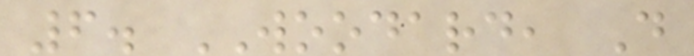6. WOODARD, D
